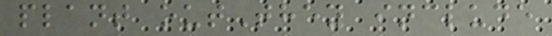plant outThey include
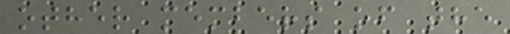other members of the
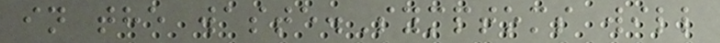in the waste.Symptoms will
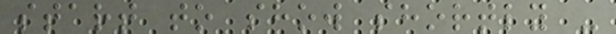start to show shortly -
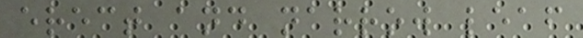erect and narrow leaf
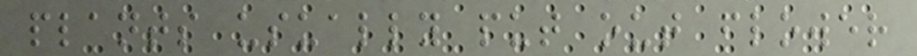plants usually put out flower
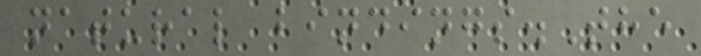natural bindings.The
